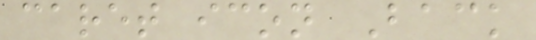caret icon Back
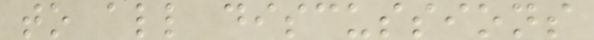to all discussions
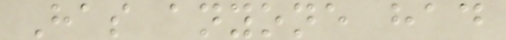Has anyone had
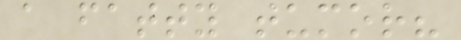a fatty tumor?
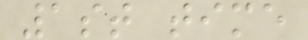1st time
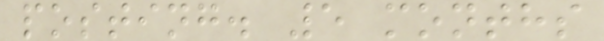posting. 5 months
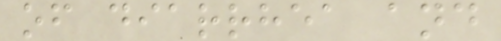of diarrhea and
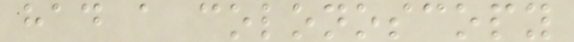had a colonoscopy
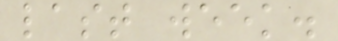last week.
